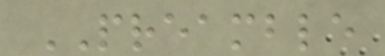PREAMBLE
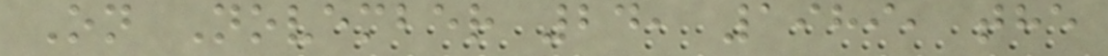On November 24, 1989, the
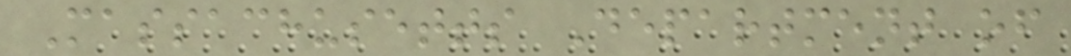Massachusetts Department of
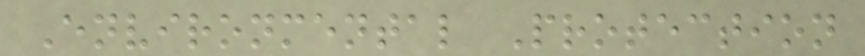Environmental Protection
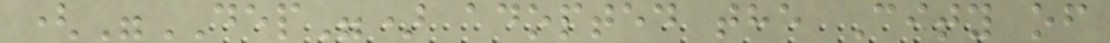("DEP") adopted the City of
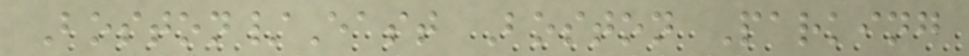Boston/East Boston Parking
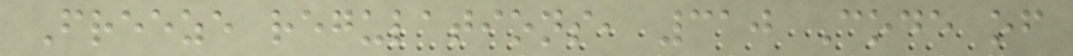Freeze regulations, 310 Code of
